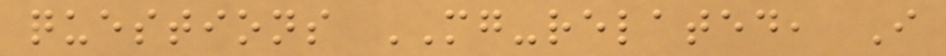questions MG-related, I
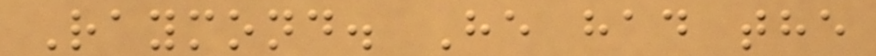Raymond. He had the
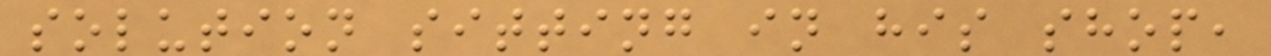solution sitting in his shop,
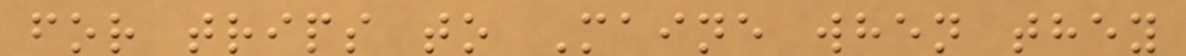for trips to Maine when they
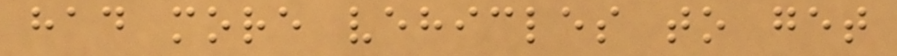had more vehicles to get
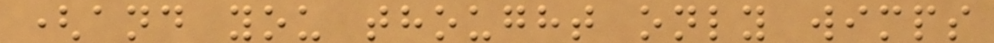(and you thought only wimps
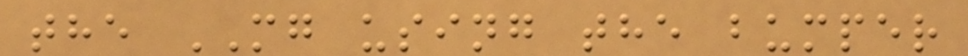the MG using the bumper
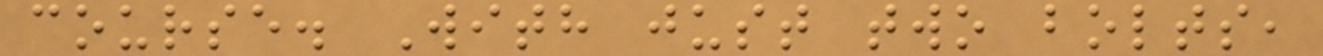course. With just two bolts,
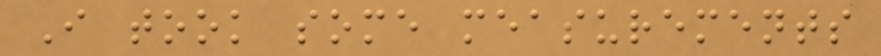I took some measurements
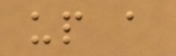up a
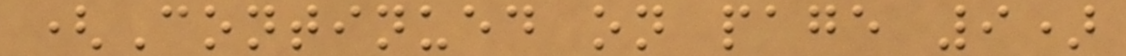(Continued on page 9)
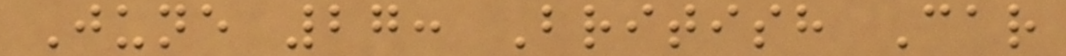June 27: British Car
